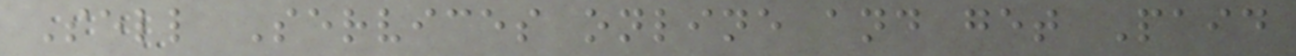Sell Services online and get Paid
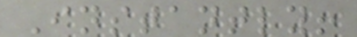Instantly!
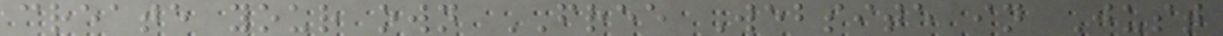create your own FREE Website in Just
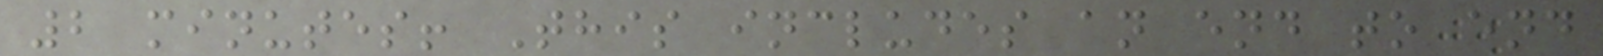2 minutes! This includes an end to end
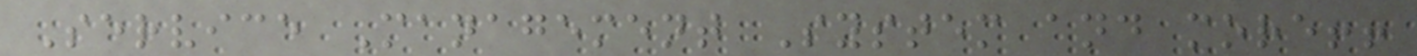Service Management System and more!!
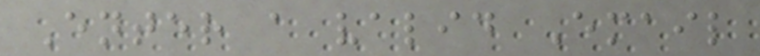Enter a valid Email
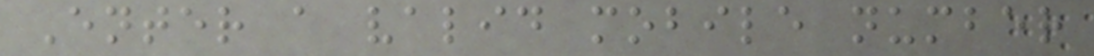Enter a valid mobile number
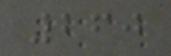260
